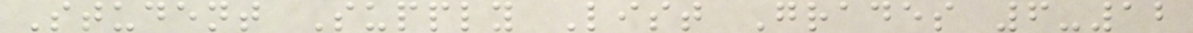Student Supply List Grades 6-12
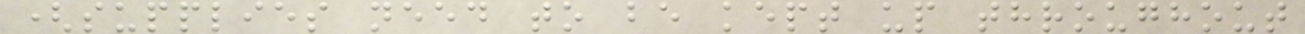(supplies need to be kept up throughout
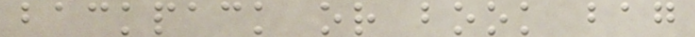backpack or book bag
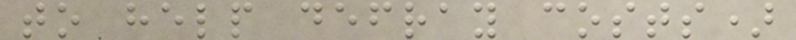to help defray costs)
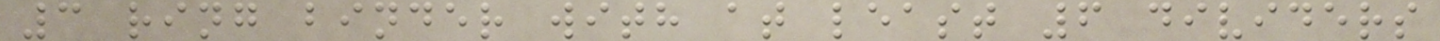3 ring binder with at least 6 dividers
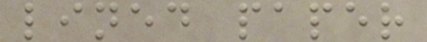lined paper
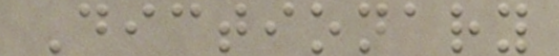Dictionary
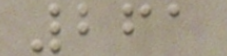261
